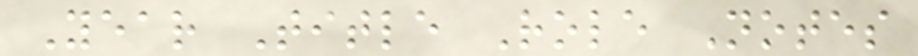Year Title Role Notes
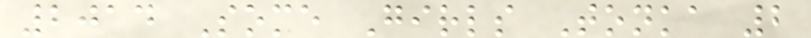2014 Some Girls Tonka 2
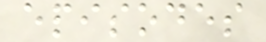episodes
